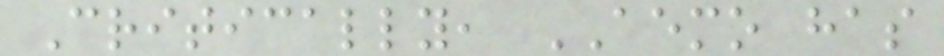Critically, AEMO has
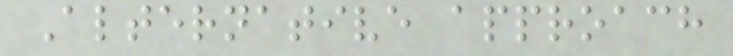Alternative approach
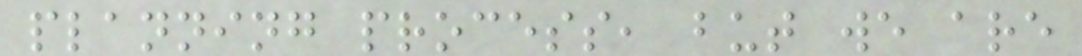planning process, but we are
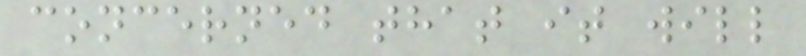concerned that it will
